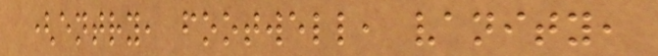(entry, footwell, vanity,
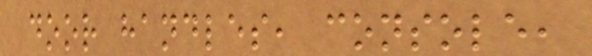door handles, console,
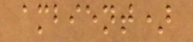ambient)
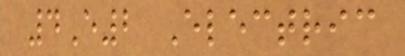4E2 Electric
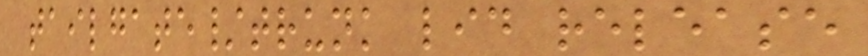tailgate/trunk lid release
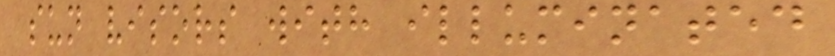sun visors with illuminated
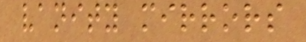vanity mirrors
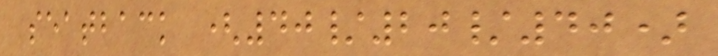seatback (40/20/40)
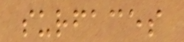surfaces
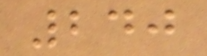240
